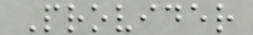Provider
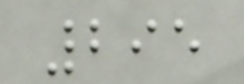295
